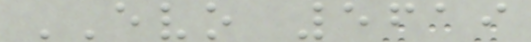EVO 5619
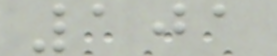101
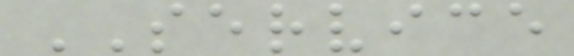SERVICE
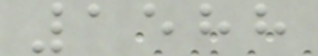1588
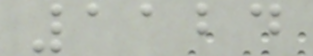1124
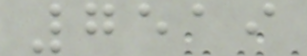7519
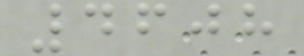4608
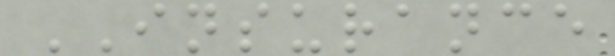INSURANCE
